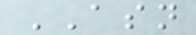ASN
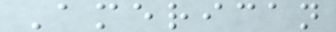American
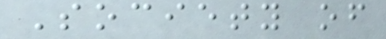Society of
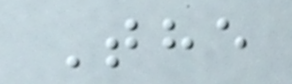The
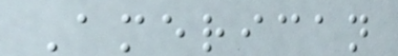American
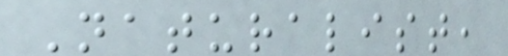Naturalist,
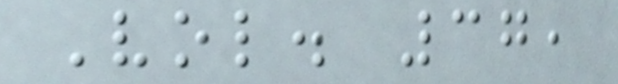Vol. 37,
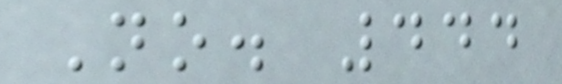No. 444
